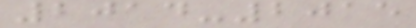2014-2015
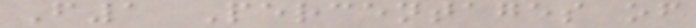F1 Percentages of
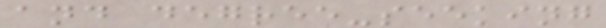and degree-seeking
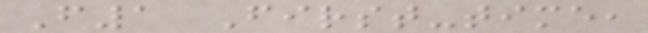F1 First-time,
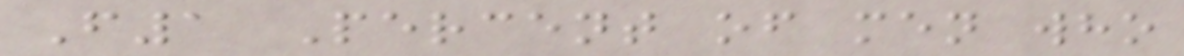F1 Percent of men who
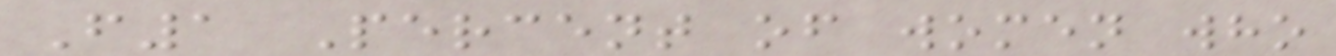F1 Percent of women who
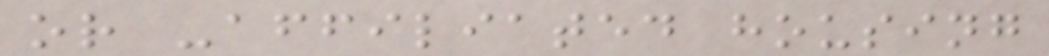or -affiliated housing
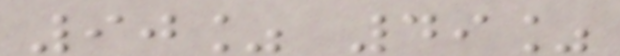90% 49%
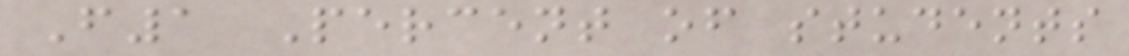F1 Percent of students
